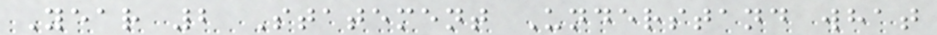Year 2 Statement Understand what
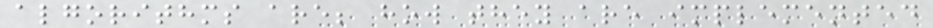algorithms are; how they are implemented
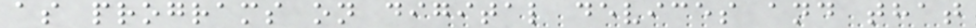as programs on digital devices and that
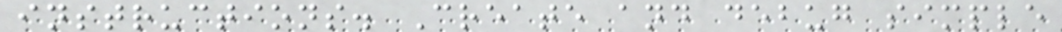instructions. Create and debug simple
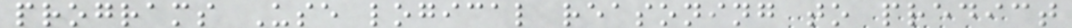programs Use logical reasoning to predict
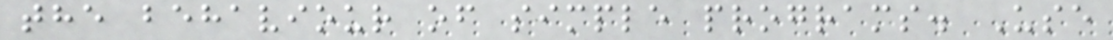the behaviour of simple programs. Use
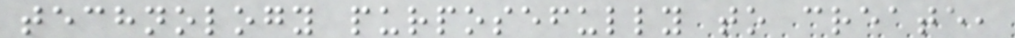technology purposefully to create,
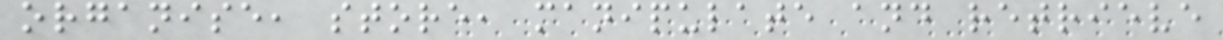organise, store, manipulate and retrieve
